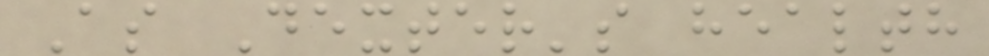As Dexter's health
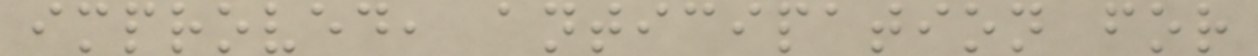improved, anticipation for
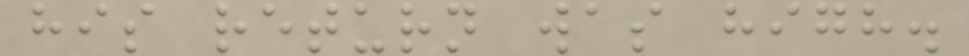his return was high.
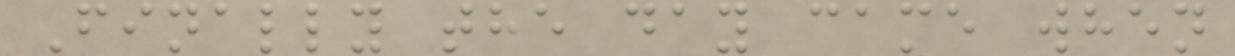Finally the day came when
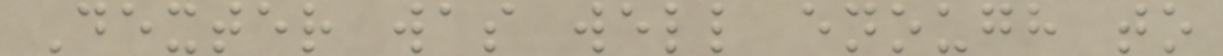Dexter was well enough to
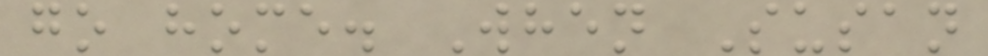go home. When Susan
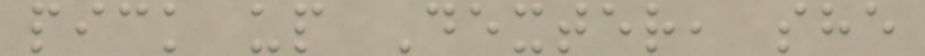pick up Dexter, she
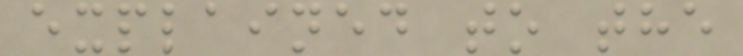explained to the
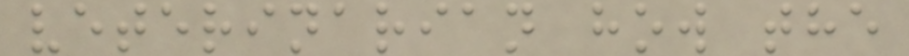veterinarian how the
